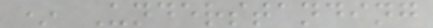* Understanding
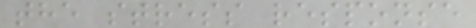the stress response
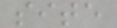site
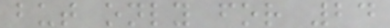but only for 24
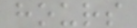hours
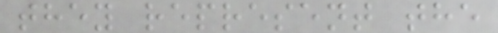they represent the
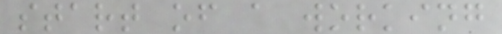start of a working
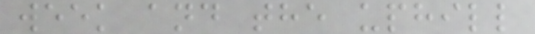week and the uphill
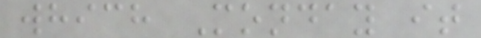which Monday it
